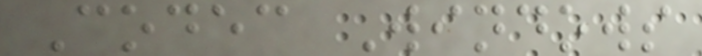Codec Windows
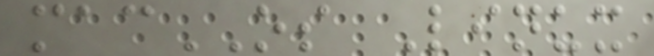macOS Linux
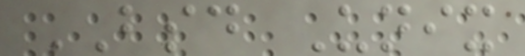BSD Unix
